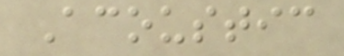Acoustic
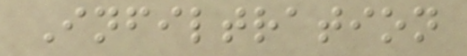Infiltration
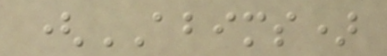(ABIMS)
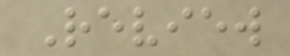Review
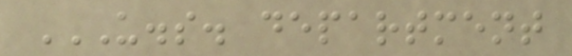U.S. DEPARTMENT
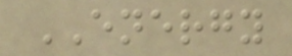ENERGY
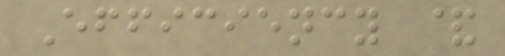Efficiency &
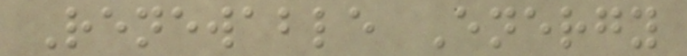Renewable Energy
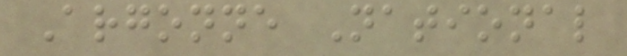Argonne National
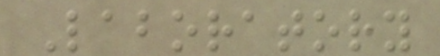Laboratory
